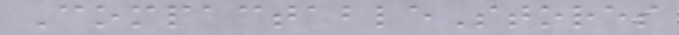CompactableStores
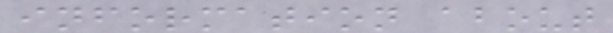information about
